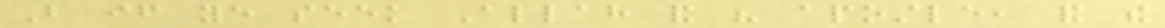But if ye seek Allah and his apostle, and the
